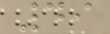49
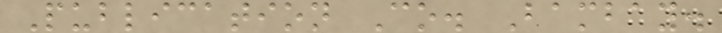Publication Co. Bambay.
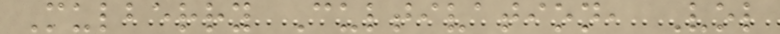Mulberry Cultivation, Vol
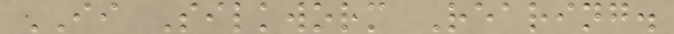II Silkworm Rearing.
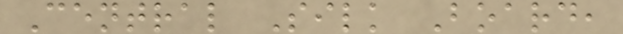Central Silk Board,
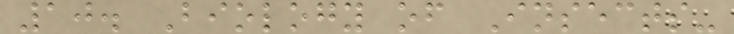10. Biology of Insects-
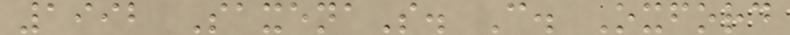1992 SaxenaS. C. Oxford
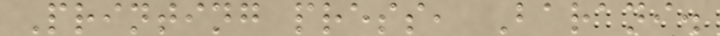Printing press, Barani.
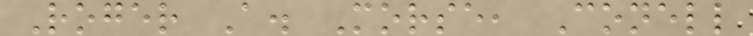Roger A. Morse, Conell
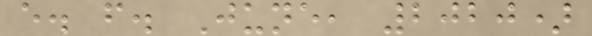e. f. June, 2020)
